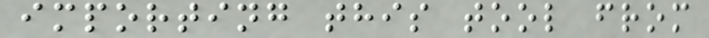importing this tool from
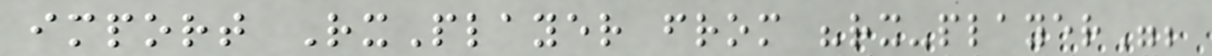import RxPlayer from "rx-player";
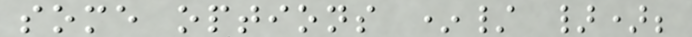some options */ });
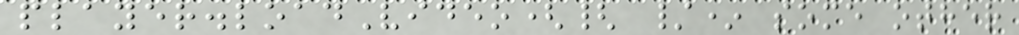player.loadVideo({ /* some other
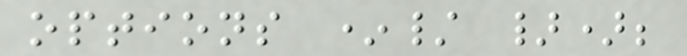options */ });
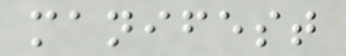manifest
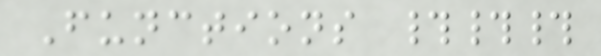Functions ###
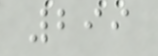299
